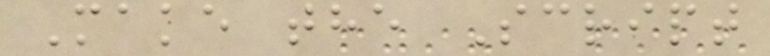Make the Script
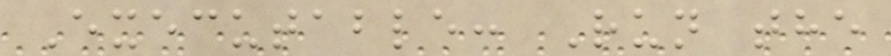Executable: Run the
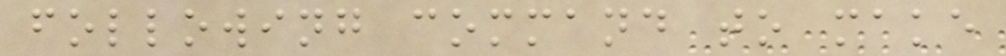following command to make
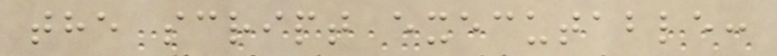the script executable:
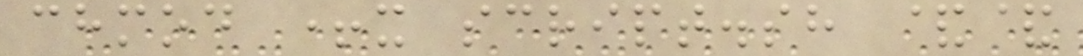chmod +x script.sh &&
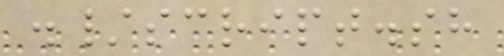./script.sh
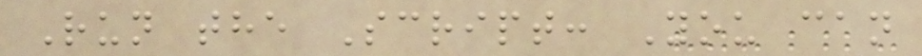Run the Script: You can
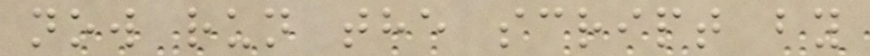now run the script by
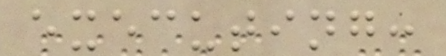executing:
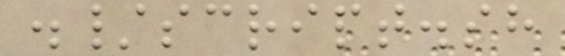./script.sh
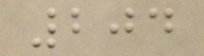204
